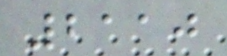2110
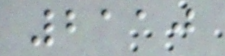2110
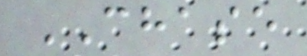CHASE
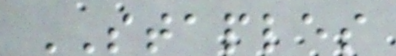STAPLES
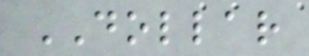DOLLAR
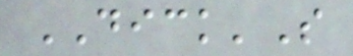DICK'S
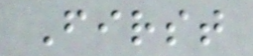First
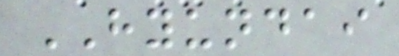HYUNDAI
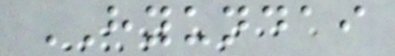HYUNDAI
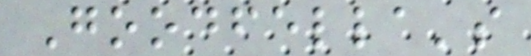Goodfella's
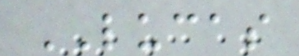LUCAS
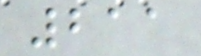211
